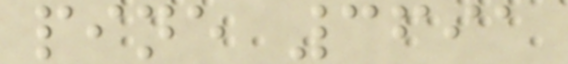pine 3691
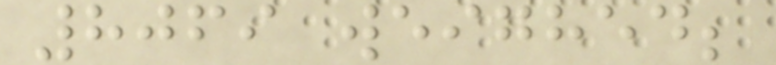8069 weighed;
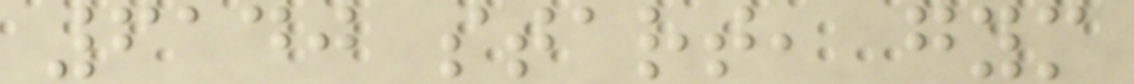6140 start, gym
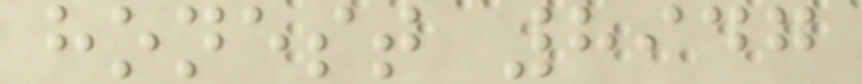honest 8947
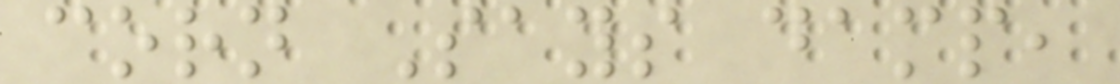corn Says damp,
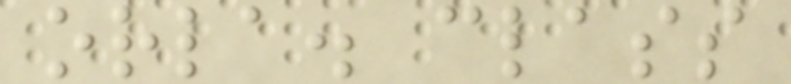orla. class
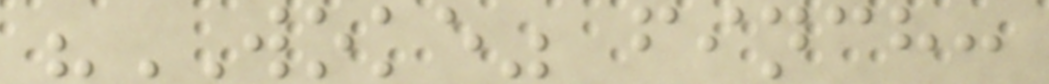"WOKE" finch:
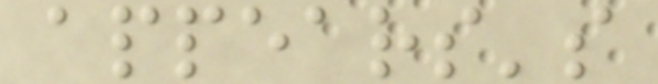appears's
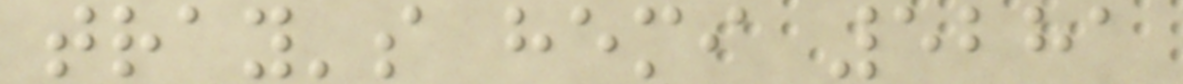tray's hemi 5281
